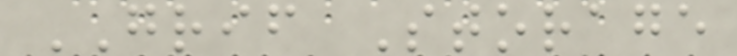GRIF Storage
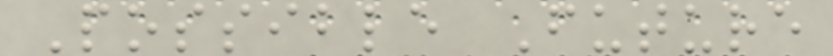Possible Future
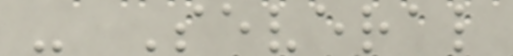- Several
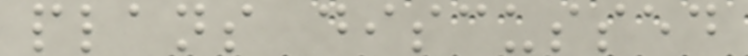plans discussed
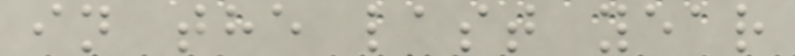in the last year
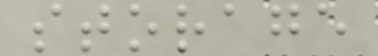storage
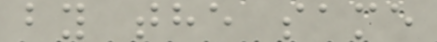by the same
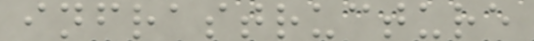infrastructure
